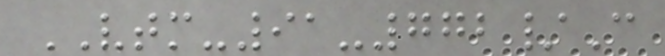VTM-91-772/C
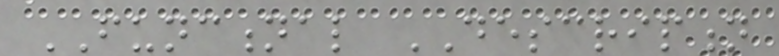FUNCTIONAL DESCRIPTION
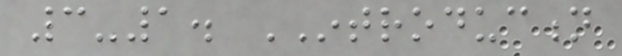3-1. INTRODUCTION
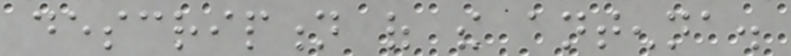description of the antenna.
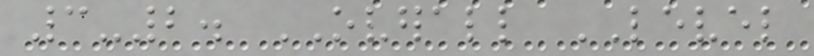3-2. OVERALL LEVEL
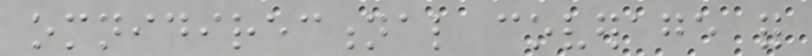omnidirectional coverage for
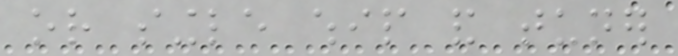or single whip and tuner
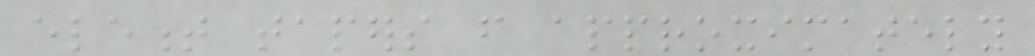element tapers from approximately
